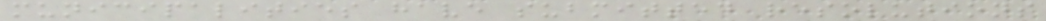municipalities have submitted resolutions
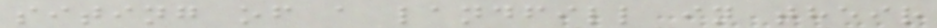siting of a landfill in their
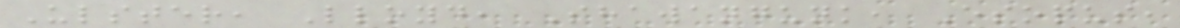Ulster, Lloyd, Shawangunk, Esopus,
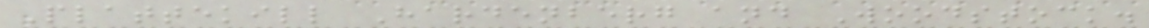Plattekill Hardenberg and Woodstock.
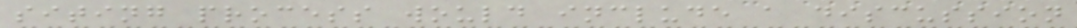siting process would include a discussion
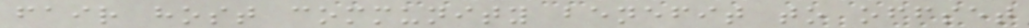fair host community benefit to offset
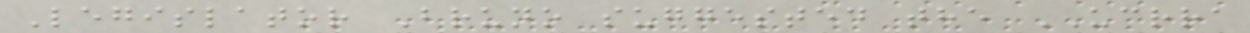Legislator Bruno suggested the UCRRA
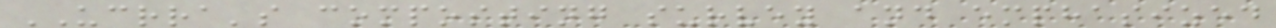UCRRA's composting survey and emphasized
